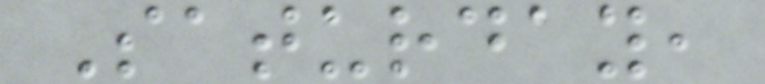Saturday,
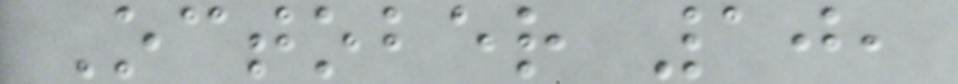October 10,
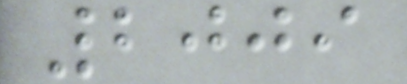2009
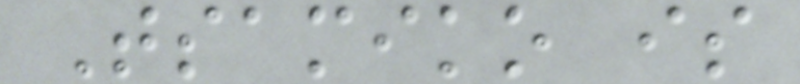Tsamiko is
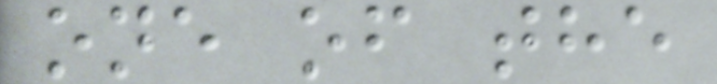one of the
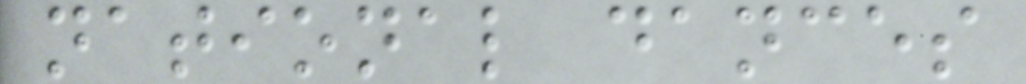national dances
